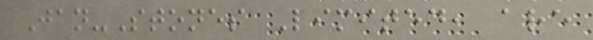Jan-Stones Limited, are
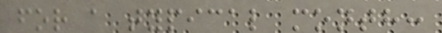for a typical month:
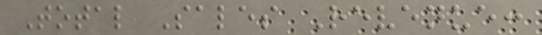Total Sales Revenue:
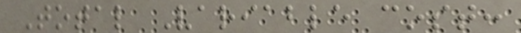Total Variable cost:
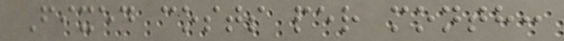Fixed costs per month:
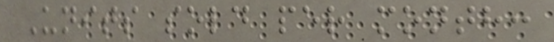Units sold per month:
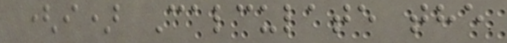(i) Calculate the
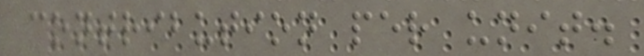contribution per unit.
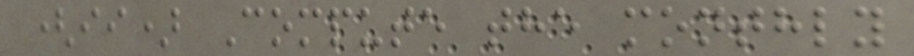(ii) Compute the monthly
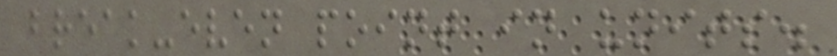break-even point in units.
